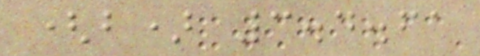(b) 3.4.61
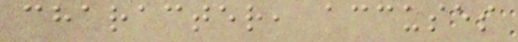character, accuses
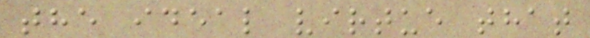the ideal virtue that
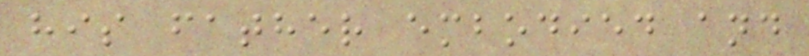his father embodied and
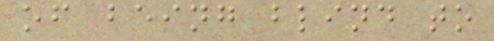of being blind to
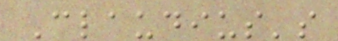Claudius's
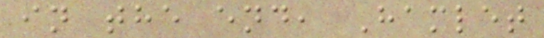in the end, Hamlet
